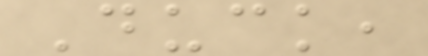Duck,
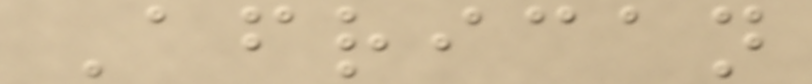African
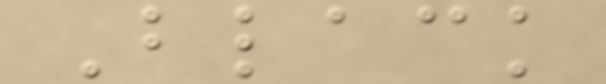Black
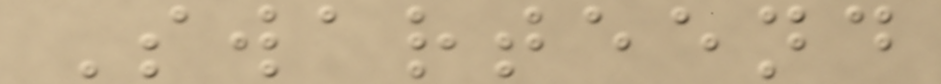Swarteend
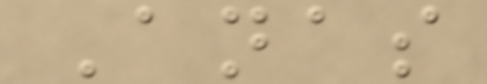Anas
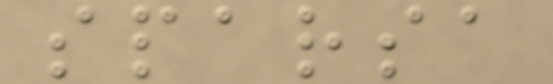sparsa
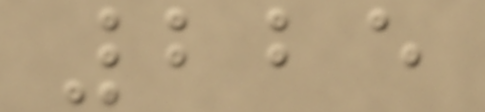225
